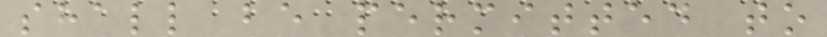shall be permitted to
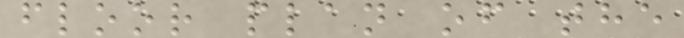floor plan of the
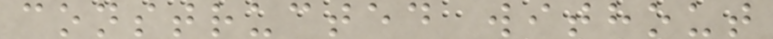constructed without
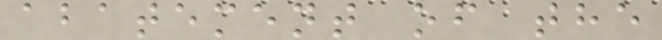abatement of the
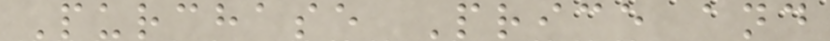Purchase Price and
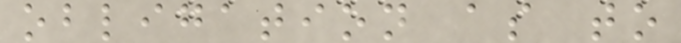obligation as to
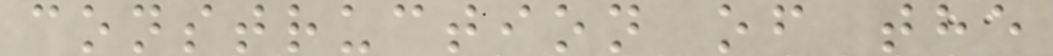construction of the
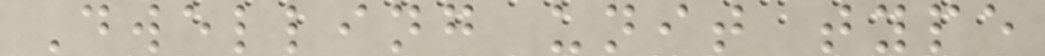Dwelling unit type
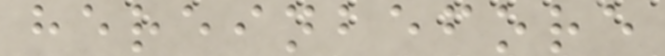hereinbefore
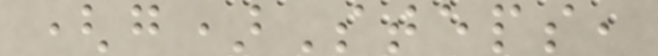(g)Steps,
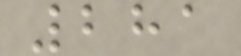281
